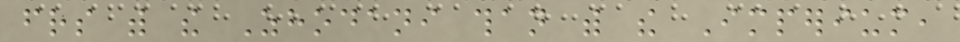friends with the Zhodani than with the Imperium,
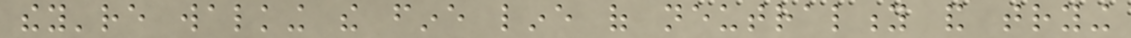they're walking the fine line of neutrality and trying
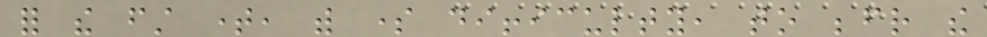for the first time, with some difficulty, to befriend the
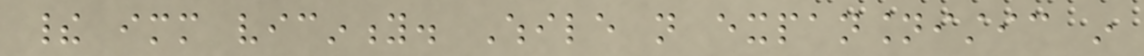their immediate vicinity. While not expansionistic in
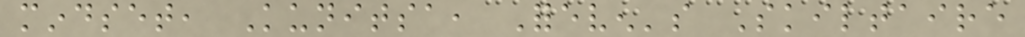mindset, Kunitsa, Foreven's Skiltaire
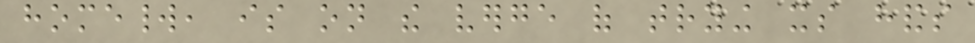homeworld, is on the verge of trying its hands
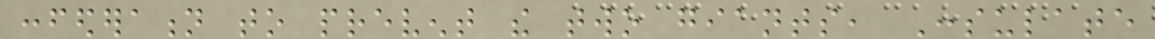confederation to prevent the two giants, Consulate
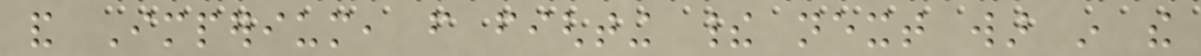and Imperium, from fighting their next war in the
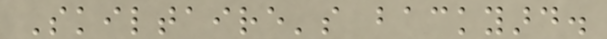Skiltaire's backyard.
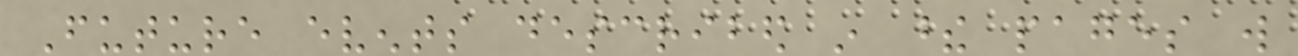Future events described in these pages will
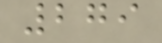279
